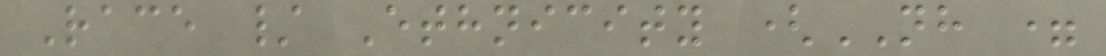Race / Ethnicity (NH =
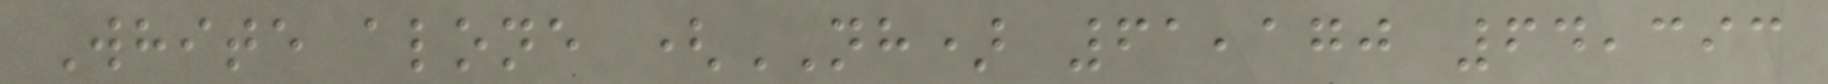White alone (NH) 61,170 64,393
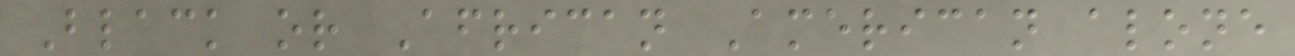Black or African American alone
